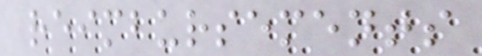reimbursements
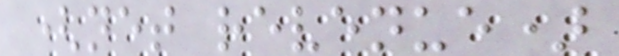(net revenue)
